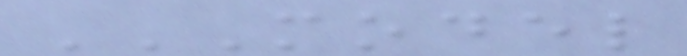MODEL
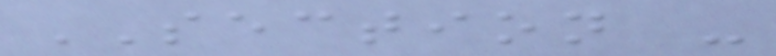SECTION -
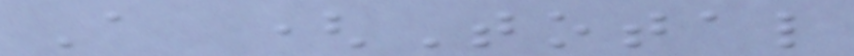A (Total
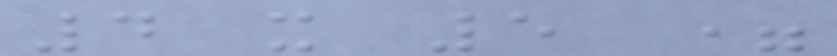4 x 5 =
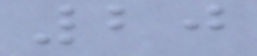20
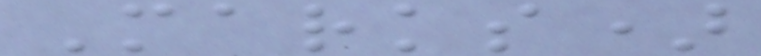Marks)
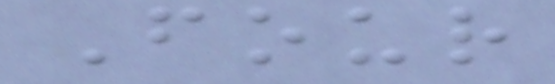Four
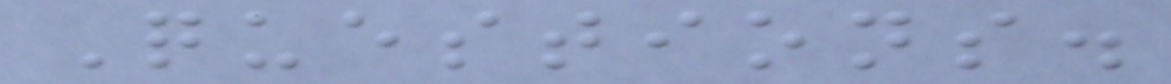Questions.
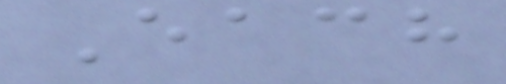Each
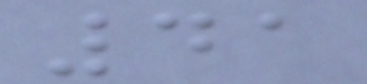41
